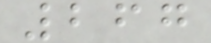267
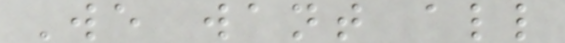We want all
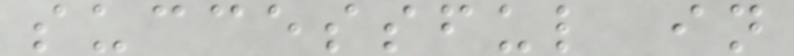successful in
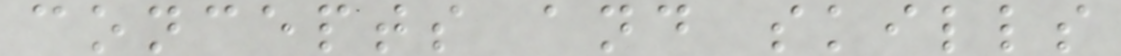concepts and skills
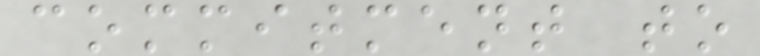commitment to
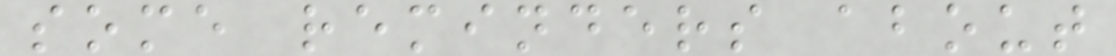some reminders about
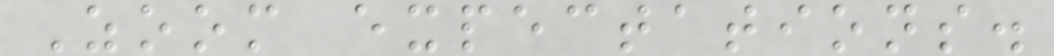Zoom expectations.
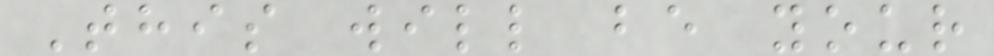This will be your
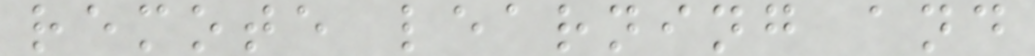remote learning and
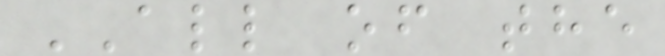ALL of the
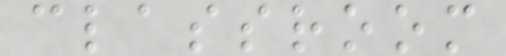classroom
